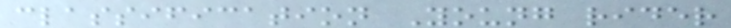classification Young rider
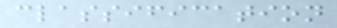classification
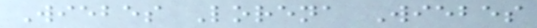Wiebes Lorena Wiebes
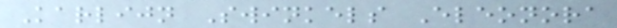Karlijn Swinkels Eleonora
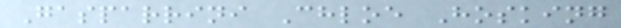Gasparrini Chloe Hosking
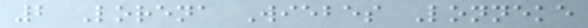2 Lorena Wiebes Lonneke
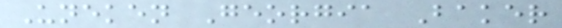Uneken Georgia Baker
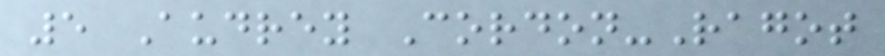5 Audrey Cordon-Ragot
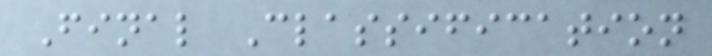Final Classification
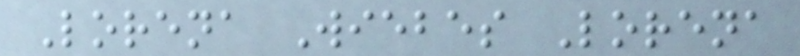Lorena Wiebes Lorena
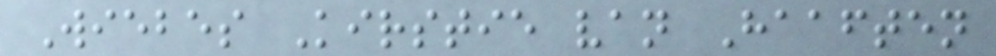Wiebes Kirstie van Haaften
